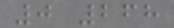0 268
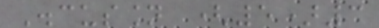Discussion (5)3
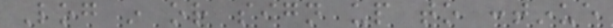Log in or sign up to continue
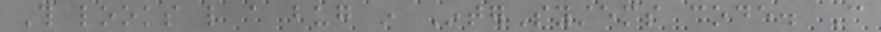This looks like a bug in InterSystems code. Can
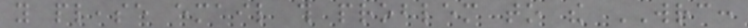you please email this problem to the WRC:
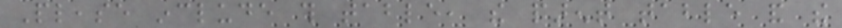Please include this table, the parent table and the
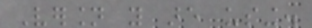Version you are using.
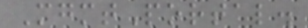MgmtPortal.
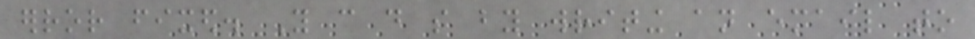error fixed. You can do so by writing an email to
